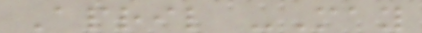April -May
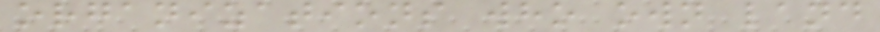organizations who own land
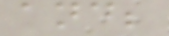and;
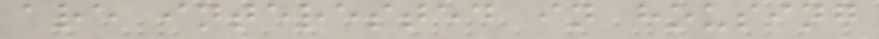are interested in housing
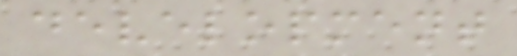development
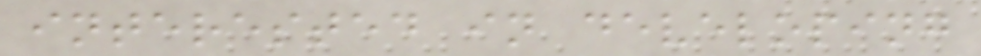interested in developing
